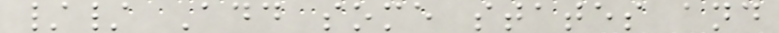// Add some states and
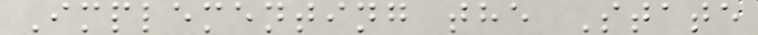Implementing the State
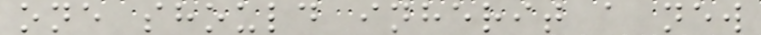one should inherit a new
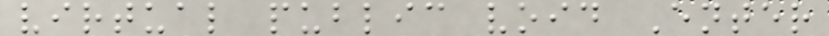virtual public void Enter
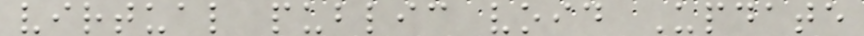virtual public void Update
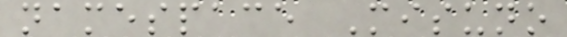namespace Misuno
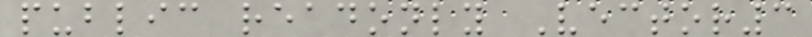public readonly Vector3
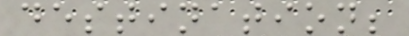destination;
